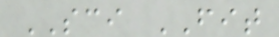SCI FIT
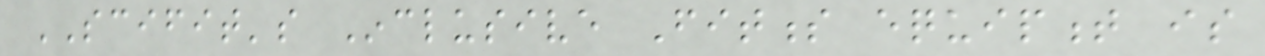SCIFIT's Inclusive Fitness equipment is
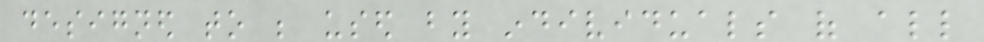designed to be used by individuals of all
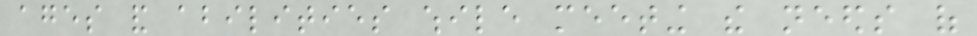ages and abilities while meeting the needs of
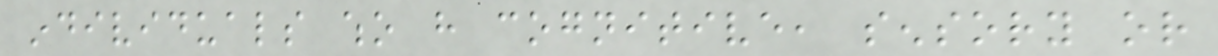individuals who have cognitive, sensory or
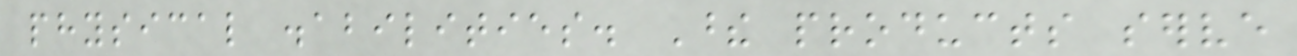physical disabilities. These products serve
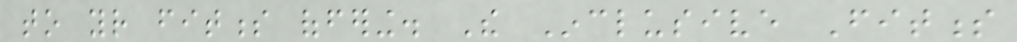to your fitness offering. The Inclusive Fitness
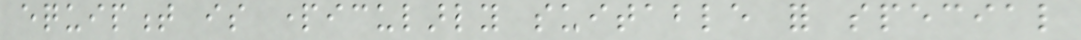equipment is particularly suitable for special
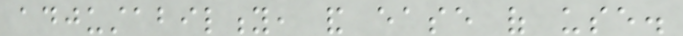adjustability, and ease of use.
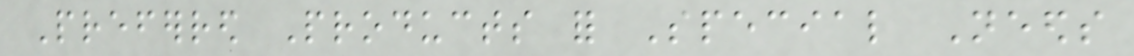Preferred Products for Special Needs
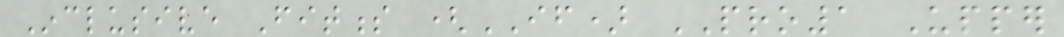Inclusive Fitness (IF) PRO1 Upper
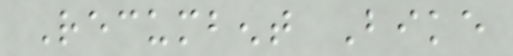Recumbent Bike
